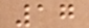17
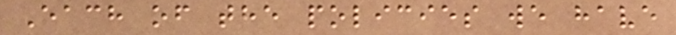Each of the policies we have
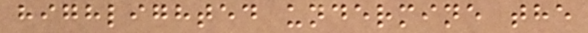highlighted undermine the
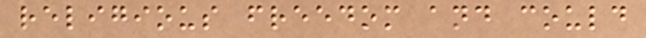religious freedom and could
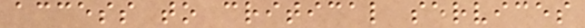access to critical services
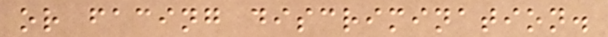or facing discrimination.
